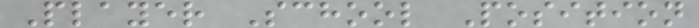Player School Position
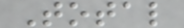Total
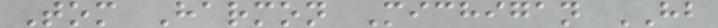Tom Harmon Michigan HB
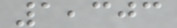1,303
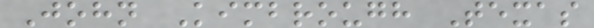John Kimbrough Texas
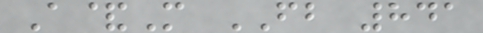A&M FB 841
